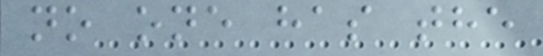no one has the
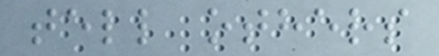tell others
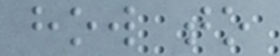how to
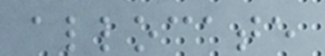allocate
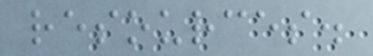resources.
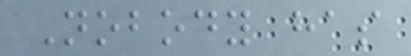Nobody has
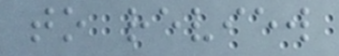to review
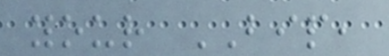your BIP,
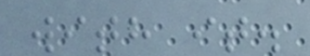with it.
